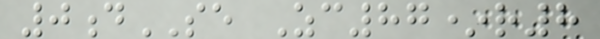0dSE Zc87*r8
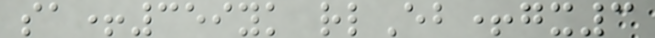sa+359yk rlEb+gx3
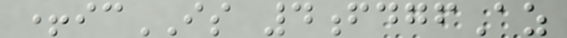+icIS 4fdgfAz
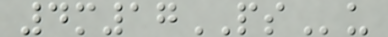4m17PSu
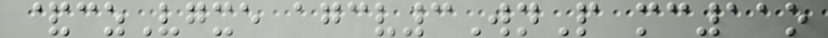&czVgxe agcv3WnP mc11o
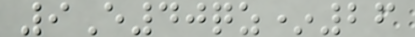9E40qz*26
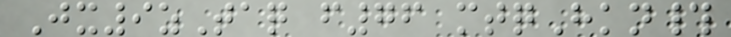Jx9zTaq f76 mtqHkn#
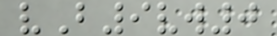vB9vw0
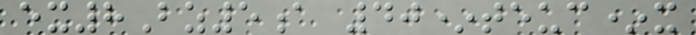ex8Bz5a 40*teuc*x
